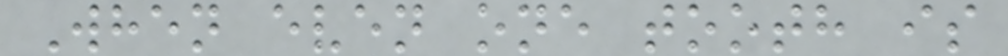When even one tooth is
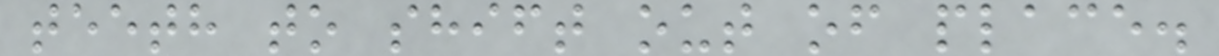teeth to shift out of place.
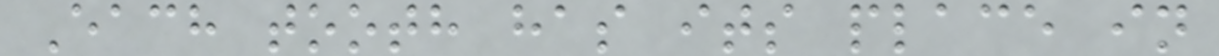Each tooth has its place in
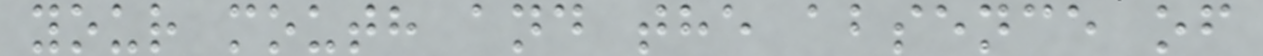your mouth and the absence of
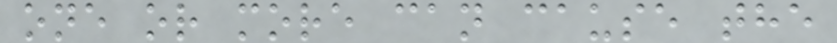one or more can cause the
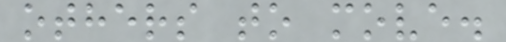others to move.
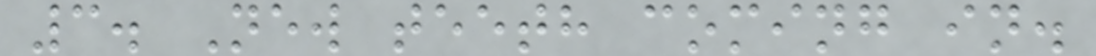3. New teeth coming in.
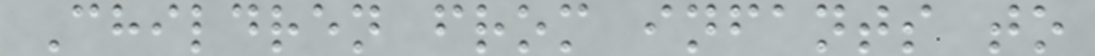Children from infants to
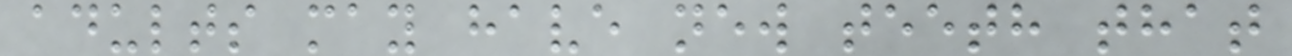adults may have new teeth that
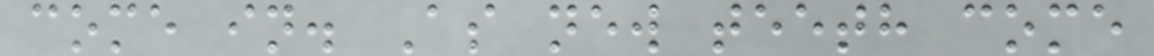come in. As new teeth come
